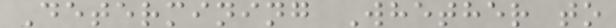Determining Whether to
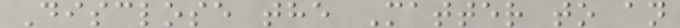Disclose the Matter to an
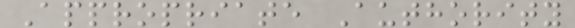Appropriate Authority
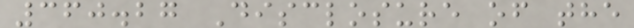360.27 Disclosure of the
